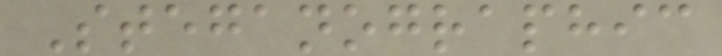Steganographic
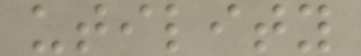utility
